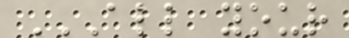ALL YOUR
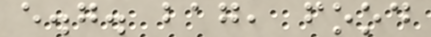e.g. bag, food
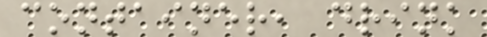container, drink
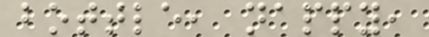bottle, nappy,
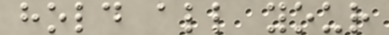hold all your
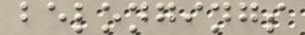belongings
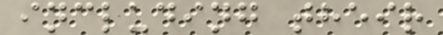including their
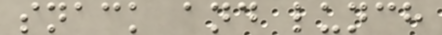snack and lunch
